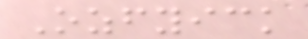Ozfyick
